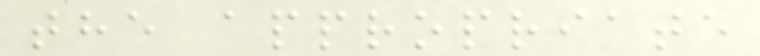the appropriate
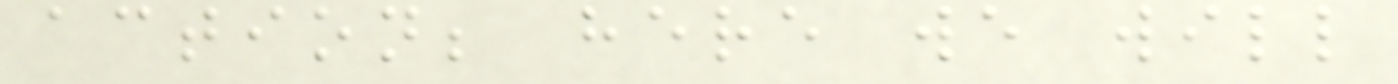action; here we will
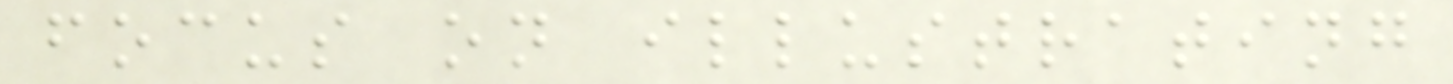focus on illustrating
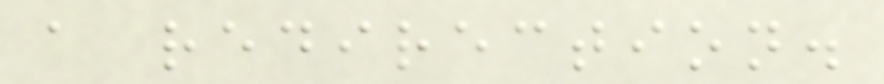a redirection.
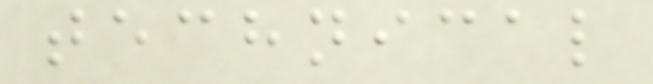technical
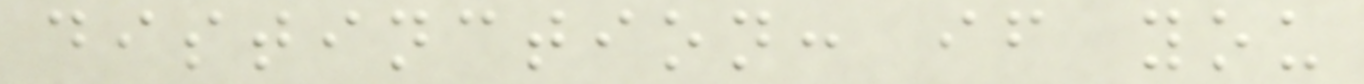distinction: if you
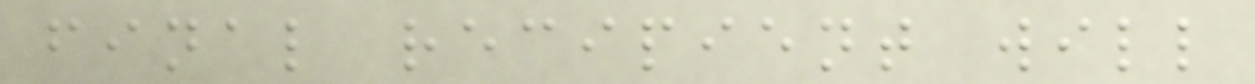final recipient will
